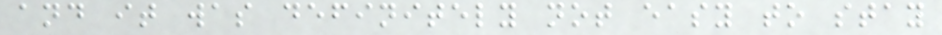and it was definitely not easy to stay
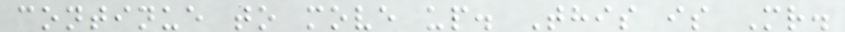continue to move up. This is Mr.
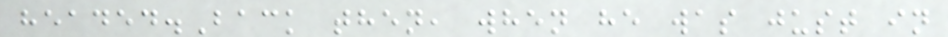headed.Back then, when he was just in
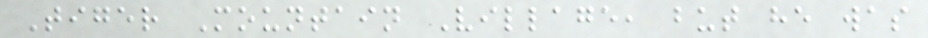Tiger Mountain Village, but he was
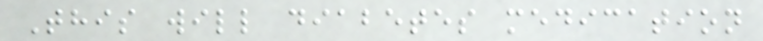This will diabetes medication
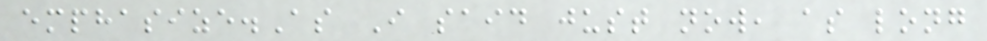emphasize.As I said just now, as long
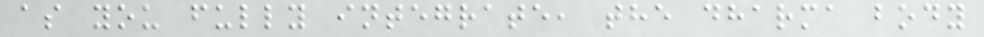as you fully integrate, the dharma body
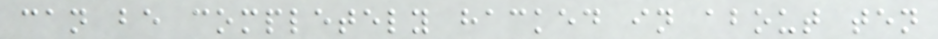can be completely hacked in about ten
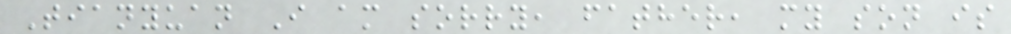Tianyuan I am sorry, father, my son is
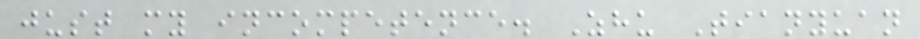just my incompetence. Zhu Tianyuan
